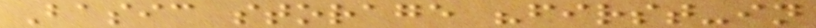Basic storage "first-in
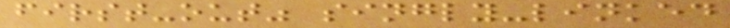first-out" singly-linked
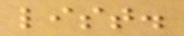list.
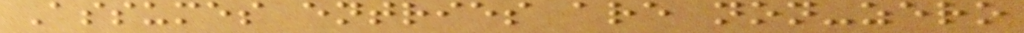Assumes entries are non-zero
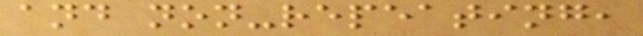and non-repeating,
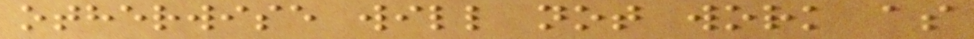otherwise will not work as
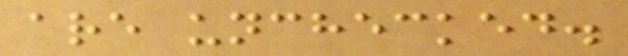are unchecked.
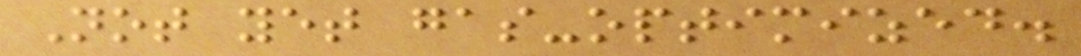Not yet gas-optimized.
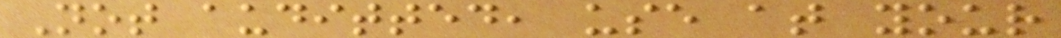Not auditted, use at your
